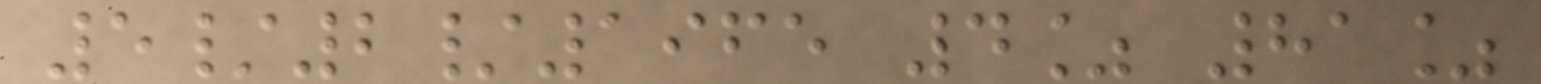5/2/1965 4% 81%
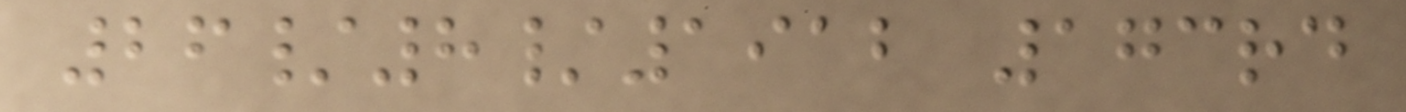26/8/1912 173rd
